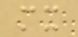mx
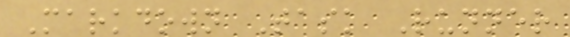Markdown Task Runner
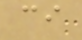ci
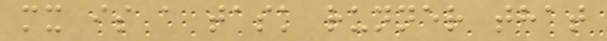mx is a task runner that
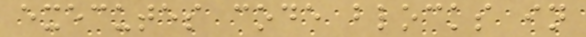executes code blocks in
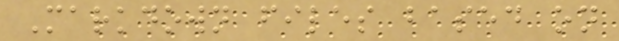Markdown files based on
